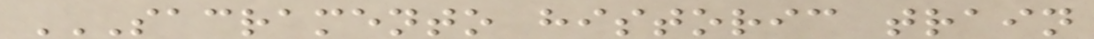SACRAMENTO HISTORIC TRAIN
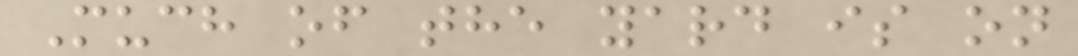Much of the yard is on
